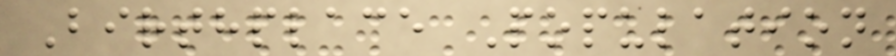Birthplace Population
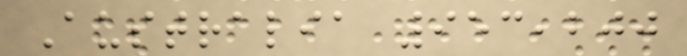Australia 953,200
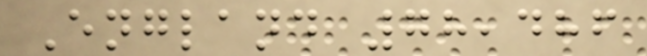England 78,486
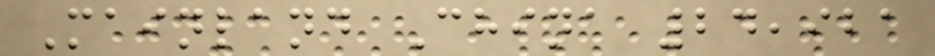Mainland China 24,921
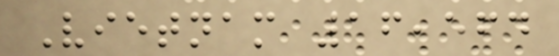Vietnam 16,564
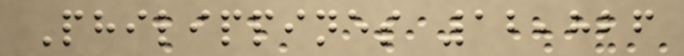Philippines 12,826
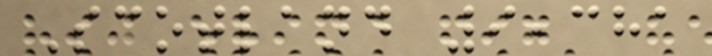Scotland 9,381
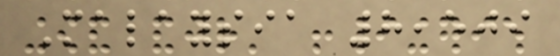Malaysia 8,509
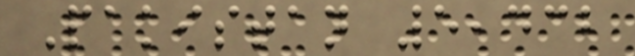Pakistan 5,432
